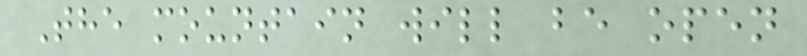The mountain will be open
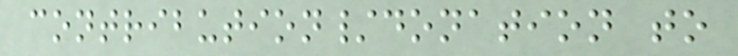contribution/donation to
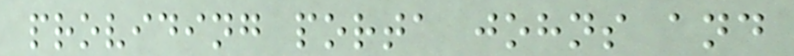providing porta johns and
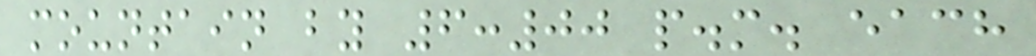mountain by 6:00 p.m. each
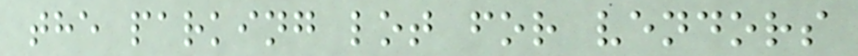the parking lot for vendors
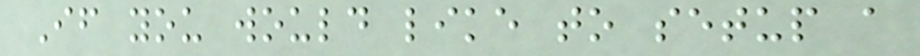If you would like to setup a
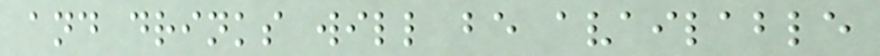and drinks will be available
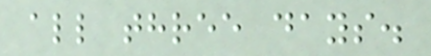all three days.
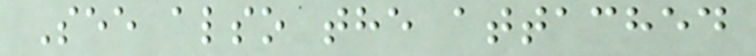See also the attached
